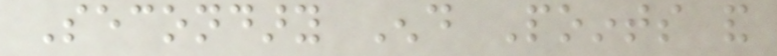Secondary End Points and
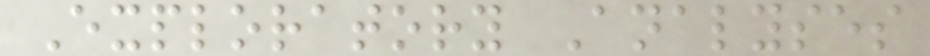Exploratory Analyses
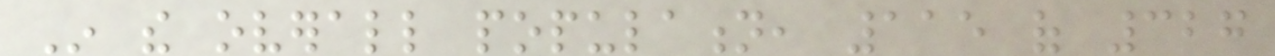In the overall population, 115 of 327
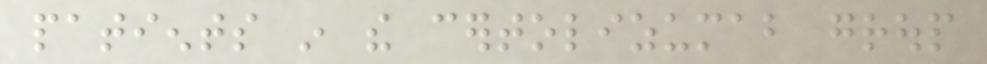patients in the certolizumab group
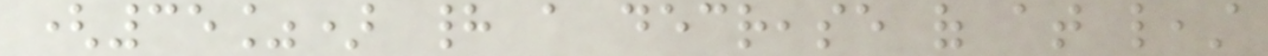(35%) had a decrease of at least
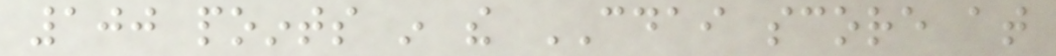100 points in the CDAI score at
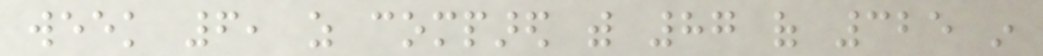week 6, as compared with 87 of 325 in
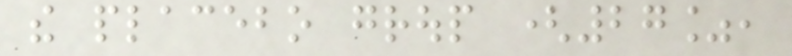the placebo group (27%,
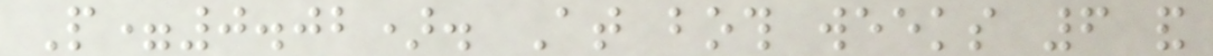P=0.02). At both weeks 6 and
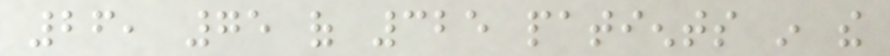26, 75 of 325 patients in the
